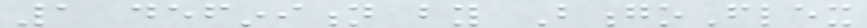1 definition by BongoFlex
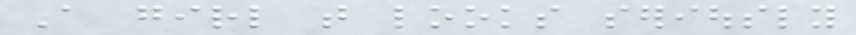A girl that looks seriously
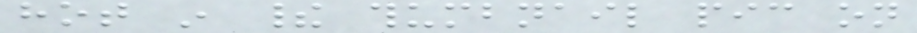hot in their thumbnail pic on
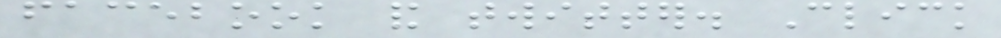facebook and twitter. Click
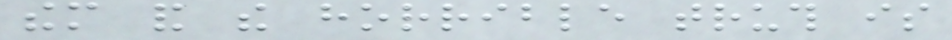them and the horrible truth is
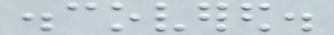discovered.
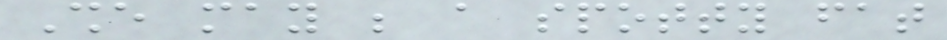She may be a spotty fat
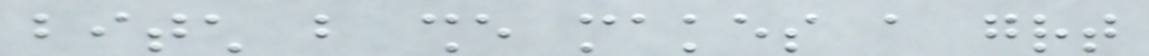bitch but she makes a great
